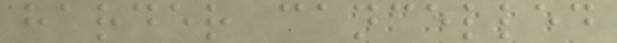harder cancelled
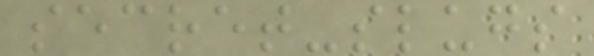secret-slugs
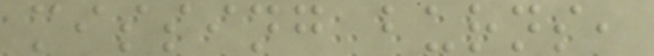missing burns,
